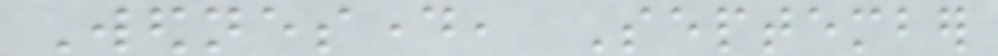Wednesday, September
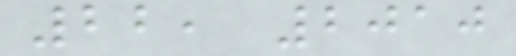22, 2010
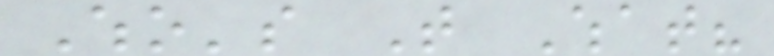Who's That What?
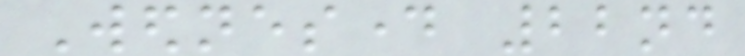Wednesday 22nd
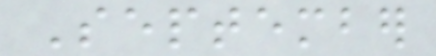September
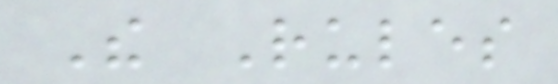The Rules
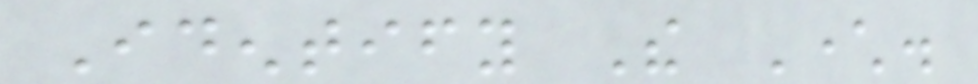Identify The Character.
